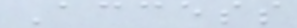Access
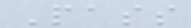Pass
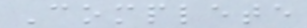Complete
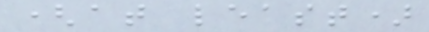(at least)
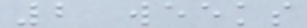2 weeks
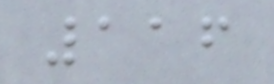116
